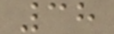38
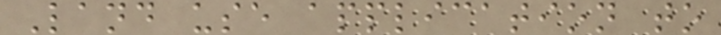Land use application to
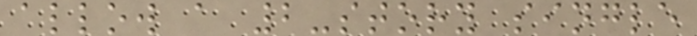allow a 2-story single
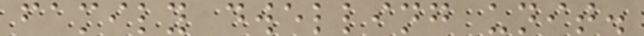family dwelling unit.
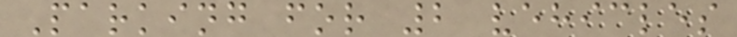Parking for 2 vehicles
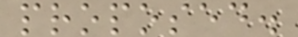proposed.
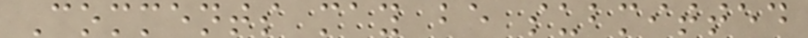Comments may be submitted
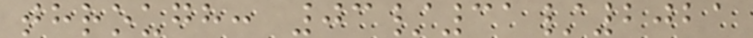through: 03/31/2021
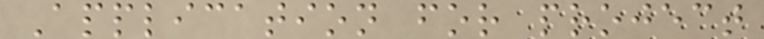Application for project
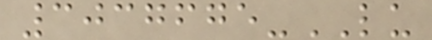3037675-LU
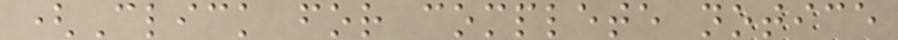(Click for complete notice
